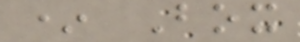* Box
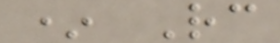* Rc
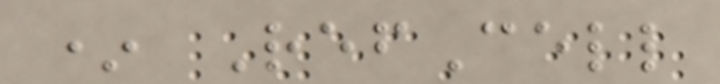* RefCell
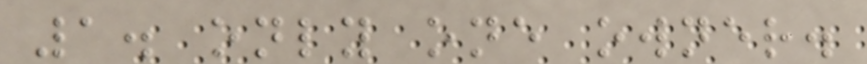1. only one owner.
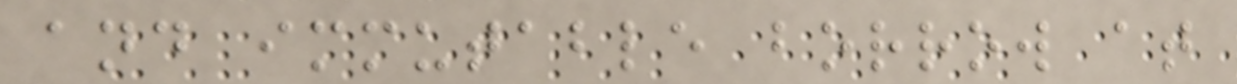and immutable borrow at
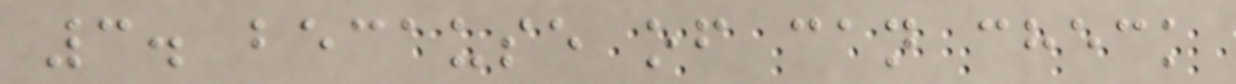3. because of can check
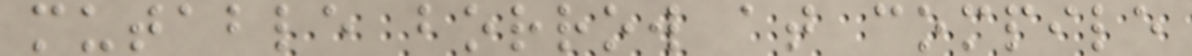mutable borrow at compile
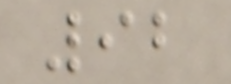92
